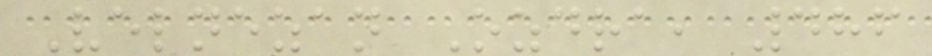Velnezan Ozdra, 486
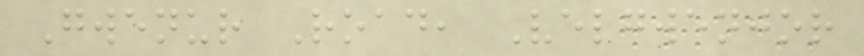Gwenur Road, Velgwenjor
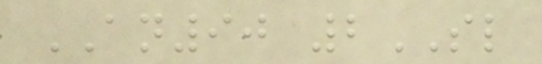AN90 2SL
